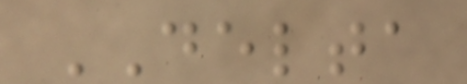DELTA
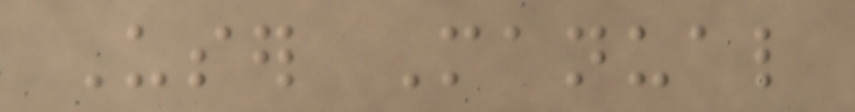User Manual
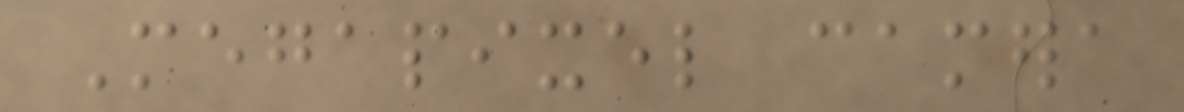Megapixel camera
